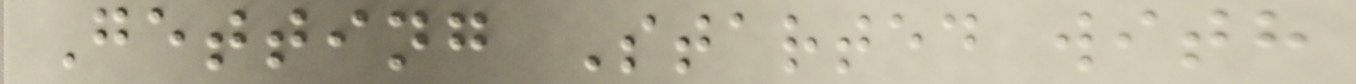Getting Started with
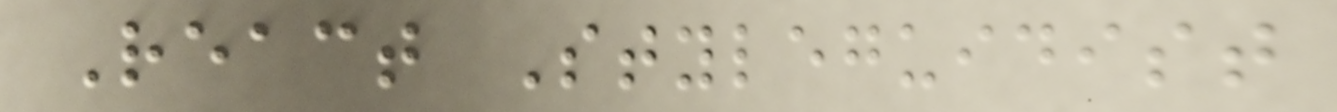React Styleguidist
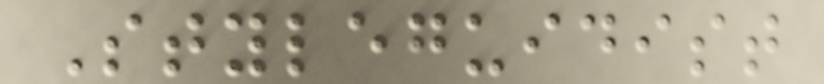Styleguidist
